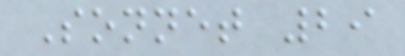Sonnet 29
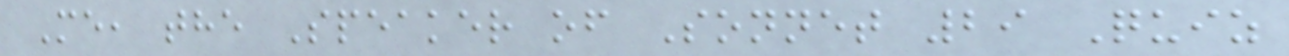Me, the Speaker of Sonnet 29 Quiz
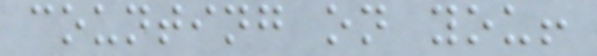counting on you!
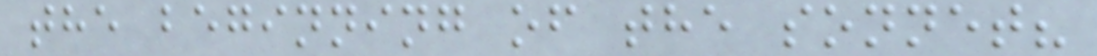the beginning of the sonnet?
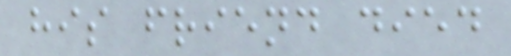his friend died
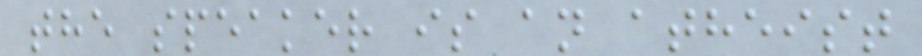the speaker is an atheist
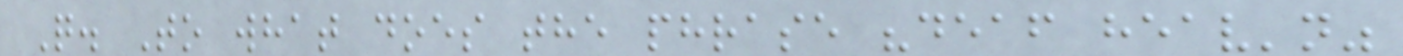Q. To what does the phrase "deaf heav'n"
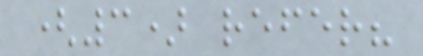(3) refer?
